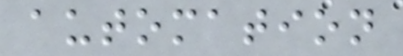automation
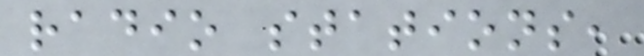radio stations,
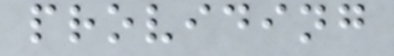providing
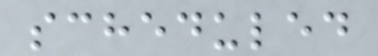scheduled
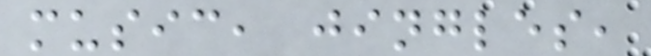music, jingles,
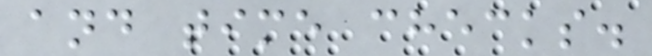and time checks.
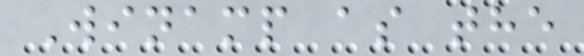Winamp as the
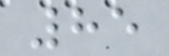85
